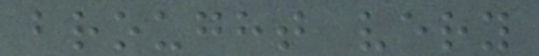brought very
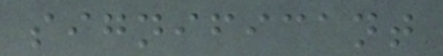significant
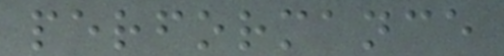performance
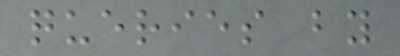queries by
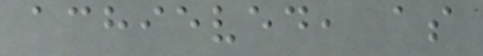achieved, as
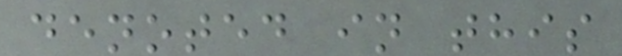denoted in this
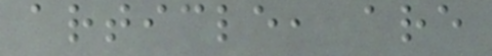article, are
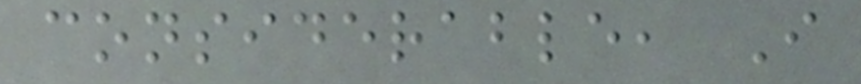considerable, I
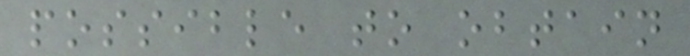possible to obtain
